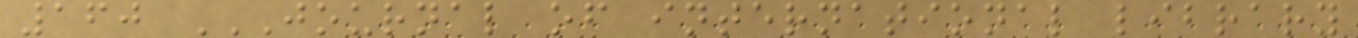160 JOURNAL OF INTERNATIONAL LIBRARY
